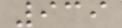939
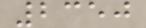2350
